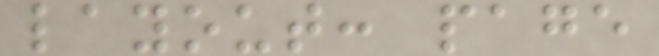layout: page
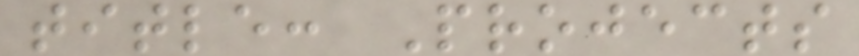title: Projects
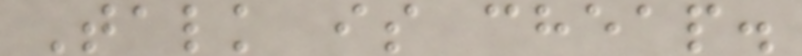Talk is cheap.
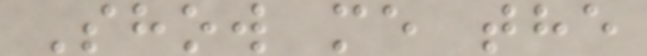Show me the
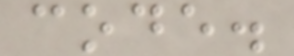code.
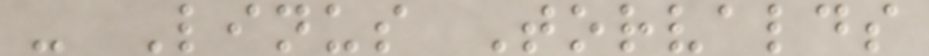- Linus Torvalds
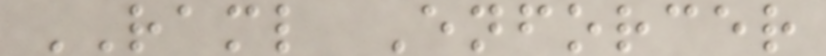RAML Enforcer
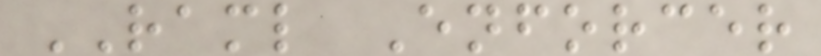RAML Enforcer
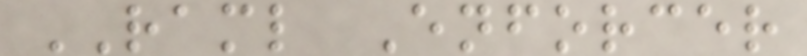RAML Enforcer
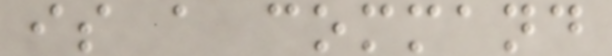is a command
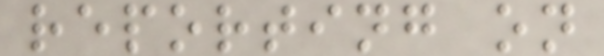reporting on
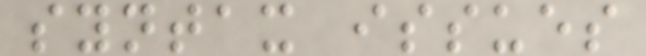syntax issues
